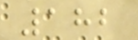182
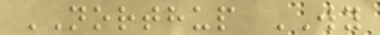NORTHUP WY
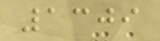1309
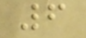6
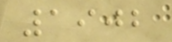1902
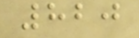820
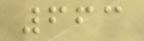663
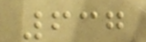637
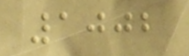1002
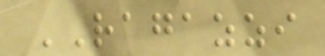RAGAZZI
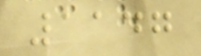1147
